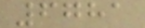6781
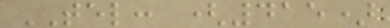TEL: (415)
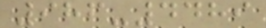986-4489
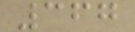367
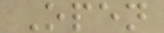Open
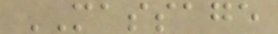MASSAGE
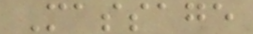Massage
